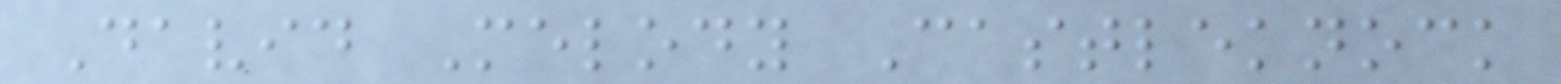David Melody Castleknock
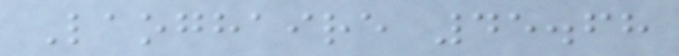Laoghaire 45.68
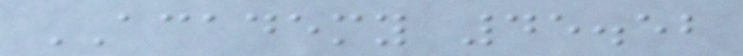ACADEMY 45.52
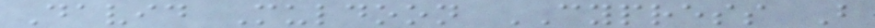David Muldoon CYPRESS B
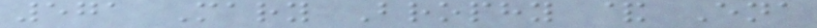571 Mary Brophy & Ena
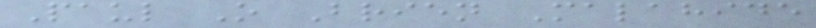Paul O Brien Malahide
